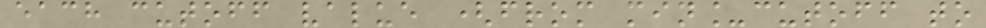each cutoff value (from min_cutoff to
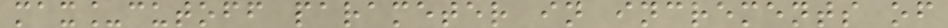max_cutoff parameter in increments of
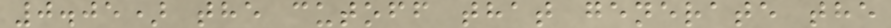0.05) the cutoff that generate the
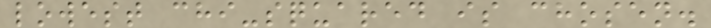lowest chi-squared is chosen.
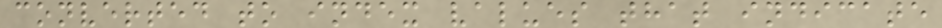converted to index values that indicate
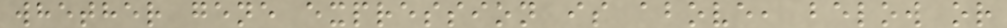whether gene expression is above, below or
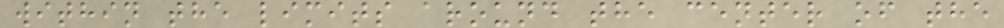within the limits around the center of the
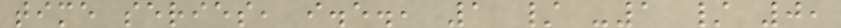time series, i.e., 1 / -1 / 0,
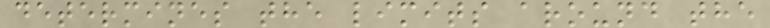determines the limits around the
